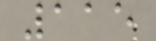115
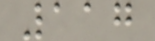117
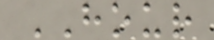HOUR
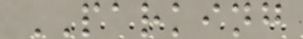PARKING
